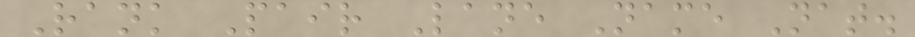Rank Pair Lane Name Nat.
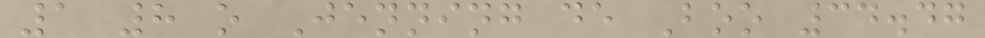1 8 o Jenning de Boo 34.47
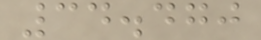34.470
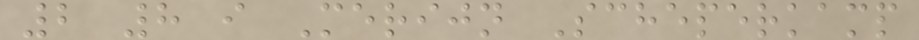2 8 i Merijn Scheperkamp
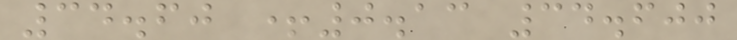34.60 +0.13 34.600
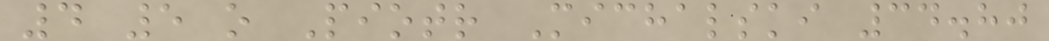4 5 o Piotr Michalski 34.80
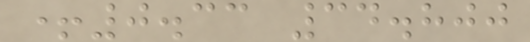+0.33 34.800
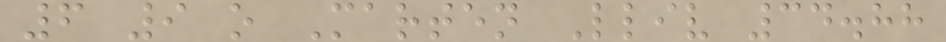6 9 o Marten Lliv 34.88
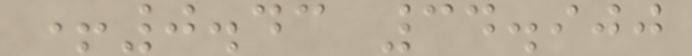+0.43 34.900
